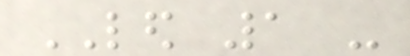LED 1 -
